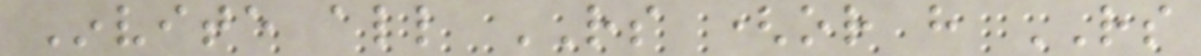Invite all RS (or have RS
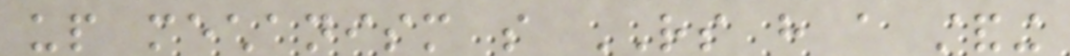up mechanism so RS have a standing
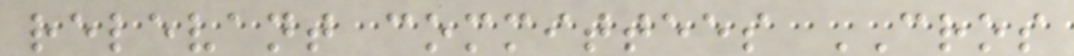relevant committees CROS
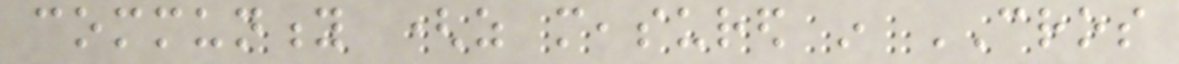community (as measured in CROS
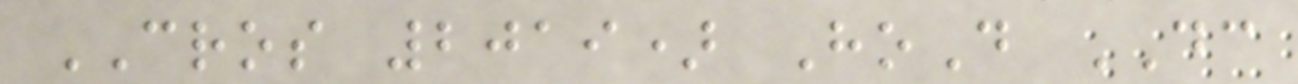CROS 2019) HoD DC
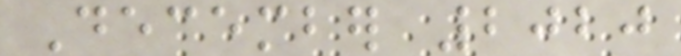December 2020
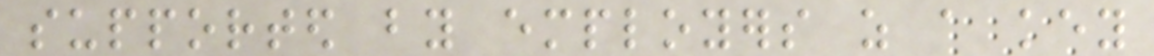supported by employers as a key
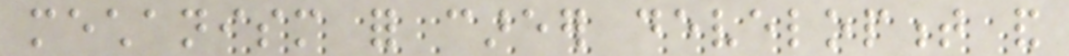mechanism for career development and
